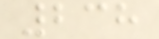238
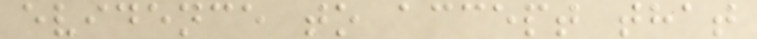evidence to accept that
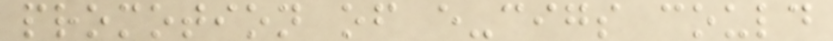promotion of e-cigs could
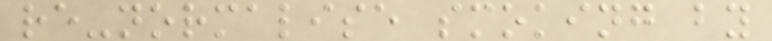re-normalise smoking by
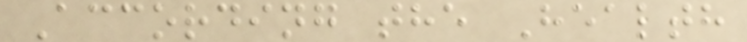According the Health
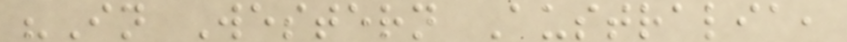"In Western Australia,
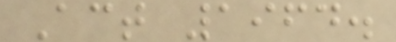Act 1964.
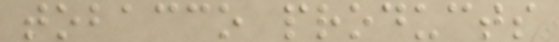tobacco products
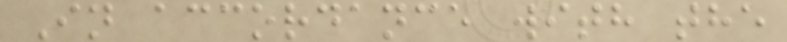In accordance with the
